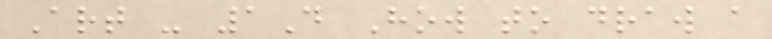Art - 1D How to draw a
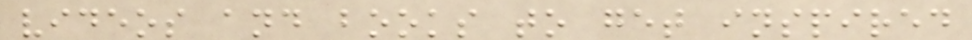videos and books to get inspired
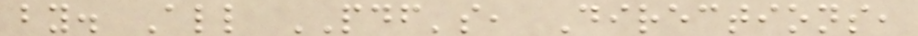by. All PDF's, Directions,
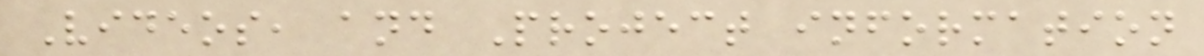Videos, and Project information
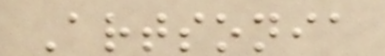Artsonia
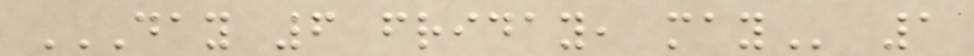DAY 6 FRIDAY, MAY 1
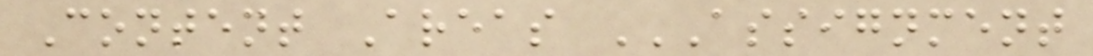Content Areas ASSIGNMENT
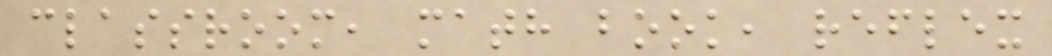classroom, math book, reflex
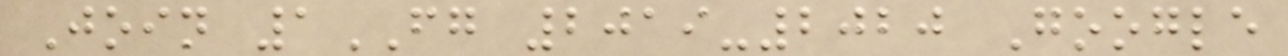Join 1FG 2019-2020 Google
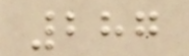287
